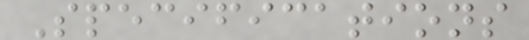Specifications
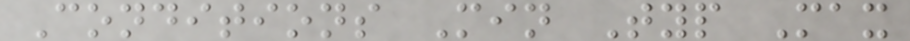Conditions Min Typ Max
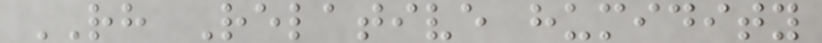RH Relative humidity
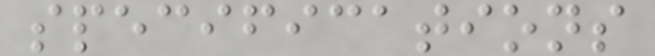specifications
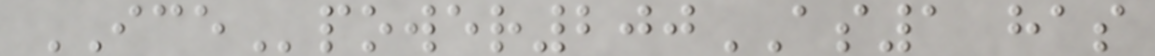ICEpower200AS1 has
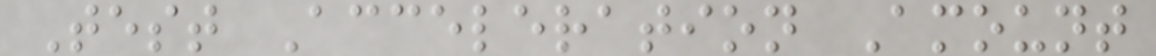Test Acceleration Amount
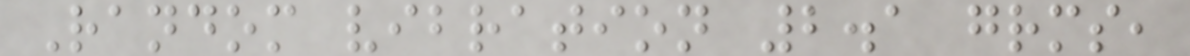Random vibration 2.1 grms,
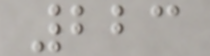223
